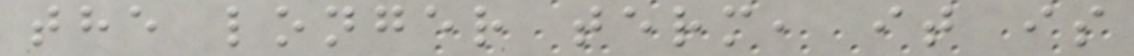the longer term, it is
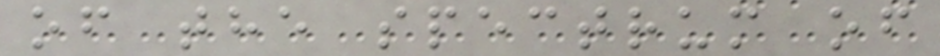of the spectrum of
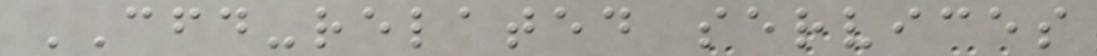CFD-related services
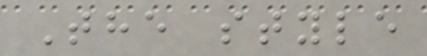The style
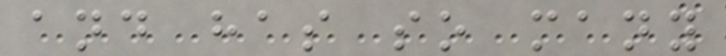and has so many
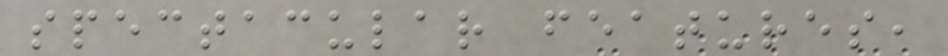spectacular features,
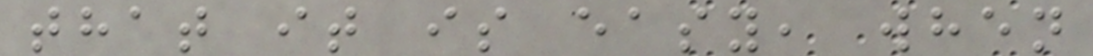that it is easy, when
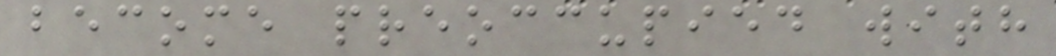become preoccupied with
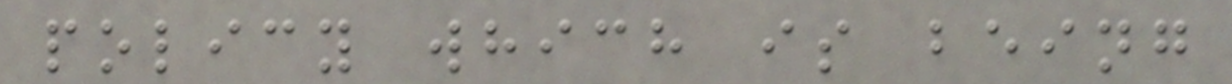policy which is being
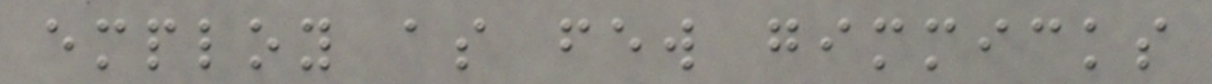employ as few gimmicks
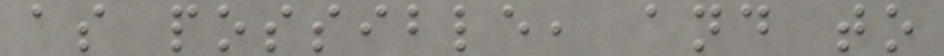as possible, and to
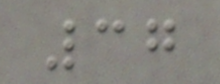37
